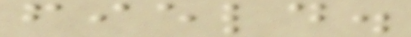field.
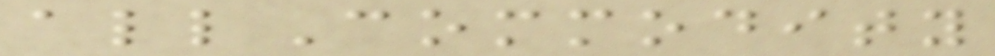allCommodity
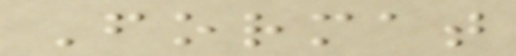Format
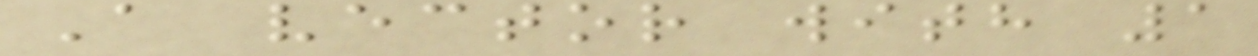A vector with 1
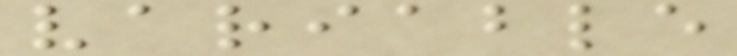variable
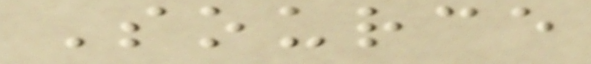Source
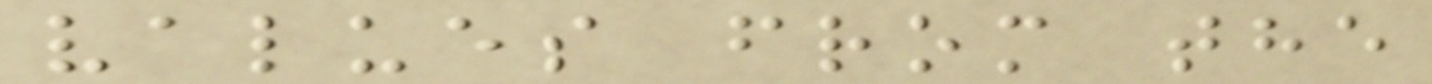values from the
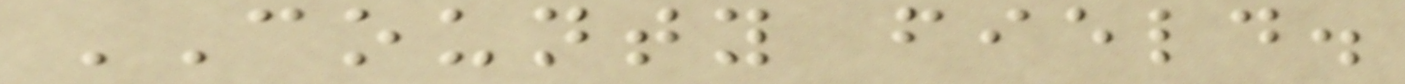COUNTY field.
